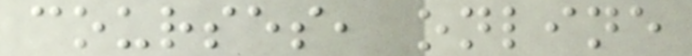courses, online
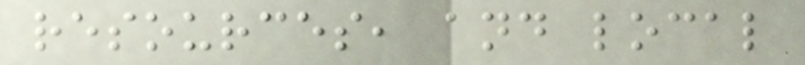resources, and local
